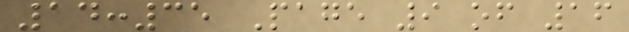14:35 Page 9 of 16
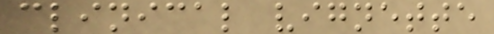clinical vignette
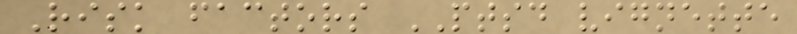Risk factors PTSD vignette
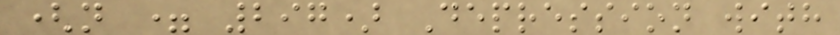(n = 297) Depression with
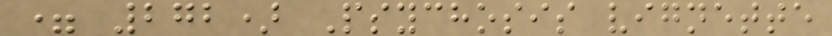= 272) Psychosis vignette
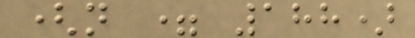(n = 188)
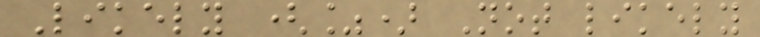Likely (%) Not likely
